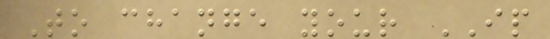To change your IP
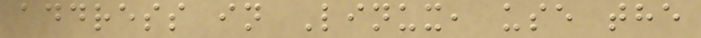address in Linux, use the
